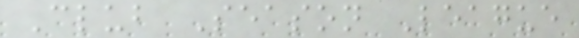Club Season League
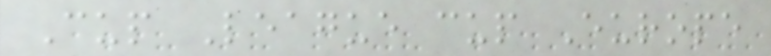Cup League cup Europe
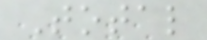Total
